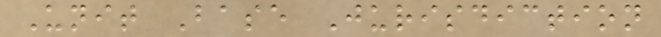Unit Base Jurisdiction
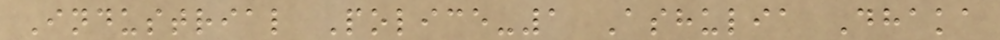Industrial Police-1 Ashulia Dhaka
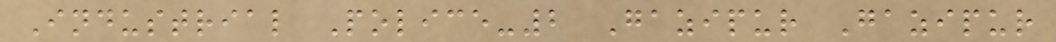Industrial Police-2 Gazipur Gazipur
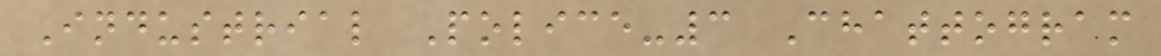Industrial Police-3 Chattogram
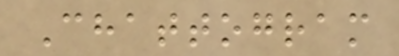Chattogram
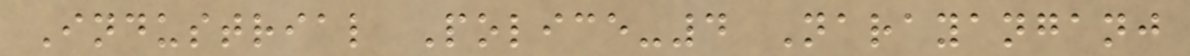Industrial Police-4 Narayanganj
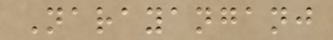Narayanganj
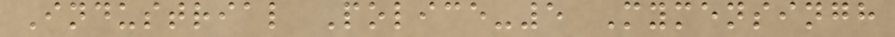Industrial Police-5 Mymensingh
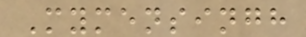Mymensingh
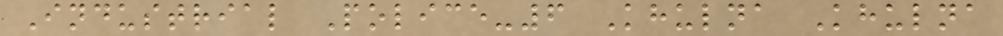Industrial Police-6 Khulna Khulna
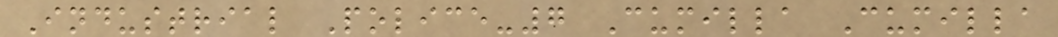Industrial Police-7 Cumilla Cumilla
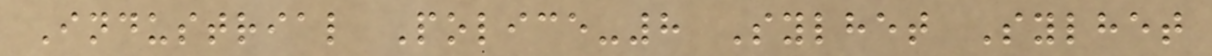Industrial Police-8 Sylhet Sylhet
